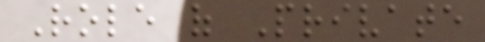Role of Private
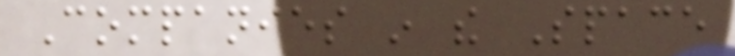Companies in the Space
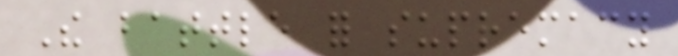The battle for supremacy
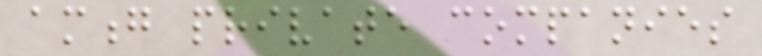among private companies
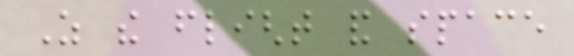As the flight and space
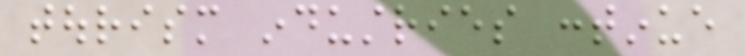tourism industries continue
